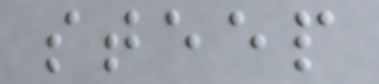steep
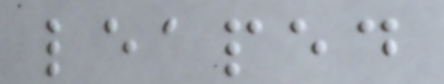leaped
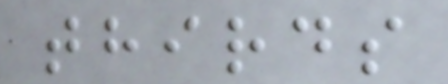thirds
